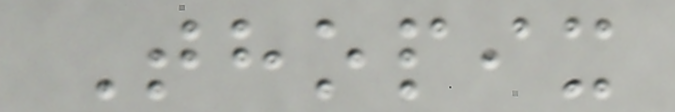Thopix
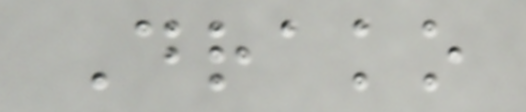Drako
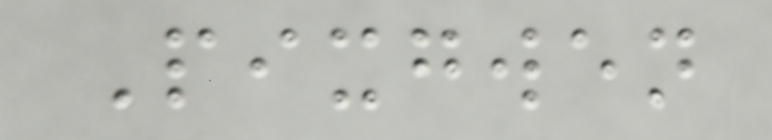Pixgwen
